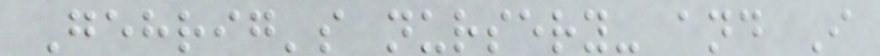Gehrig's nursery- and I
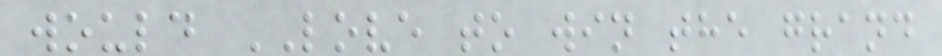would LOVE to win the grand
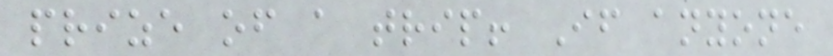prize of a trip! If anyone
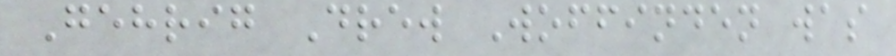Gehrig Drew Woffinden was
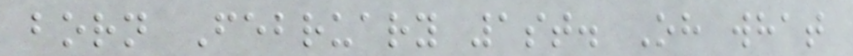born February 1st. Oh what
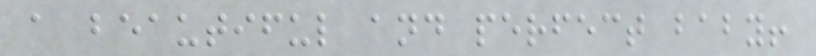a beautiful and perfect baby!
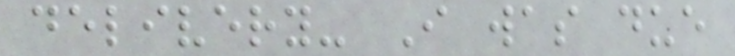delivery- I was due
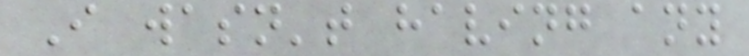I wasn't having any
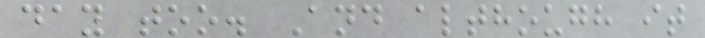day too. And although it
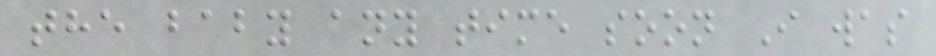the baby any time soon I was
